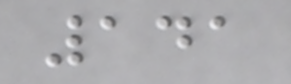141
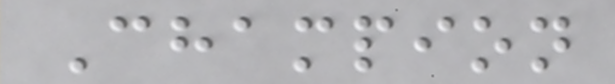Champion
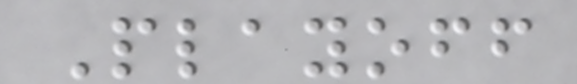Playoff
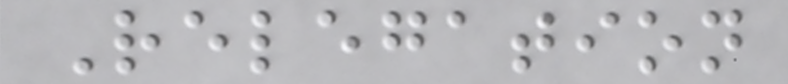Relegation
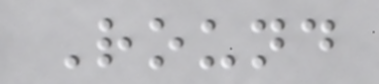Round
